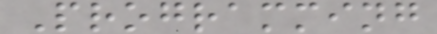Programming
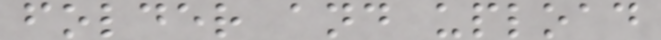folder and upload
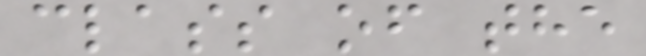class of the
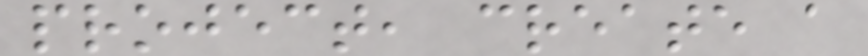project, create a
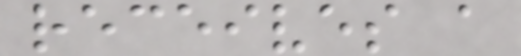receives a
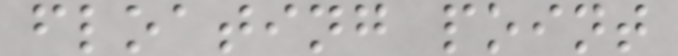floating point
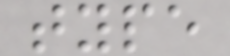type
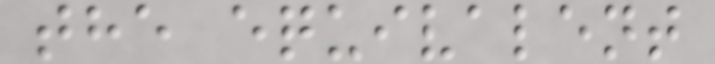the equivalent
